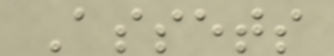Assets
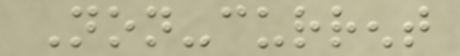Non-current
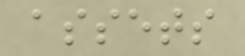assets
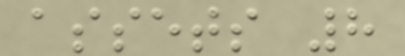assets 8
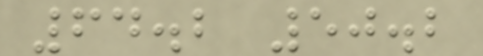64.2 50.2
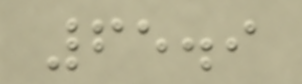65.9
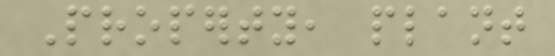Property, plant
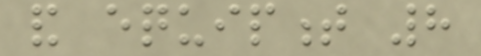and equipment 8
